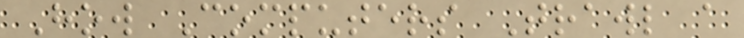How Computers Trawl a
